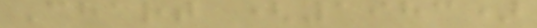Chart (1983)
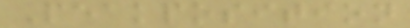Peakposition
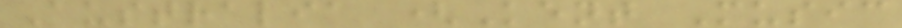Australia (Kent Music
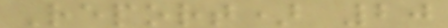Report) 20
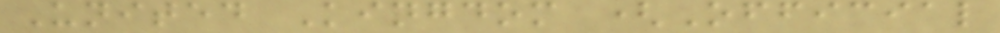United Kingdom (Official
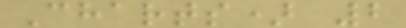Charts) 2
